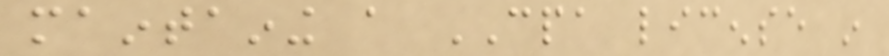maintaining a CPA license in
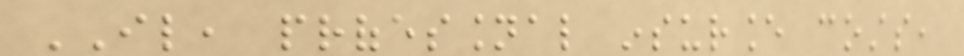IL, professional insurance costs,
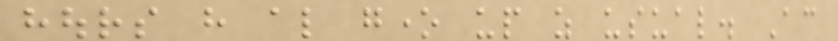hours have also gone up as usual. According
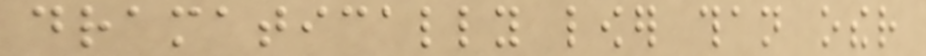dramatically lower than other
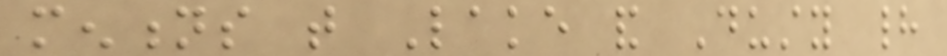mentions that Lake and Dusty had
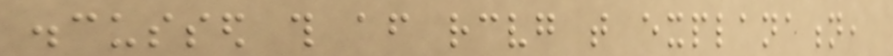discussed this after receiving that explanation,
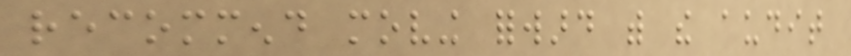recommend moving forward with the audit
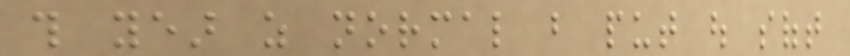this year as normal but put out soft
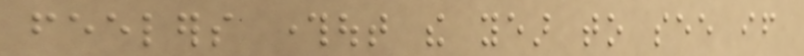feelers throughout the year to see if
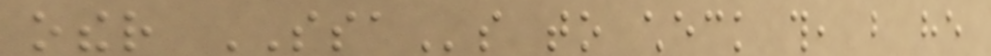other SSAs to check this, but he
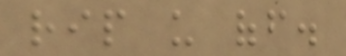rip us off.
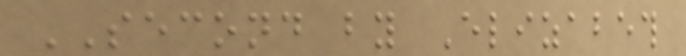SECOND by Elizabeth
